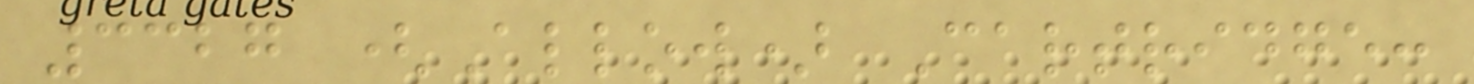3327 (Allow) Cartridge:
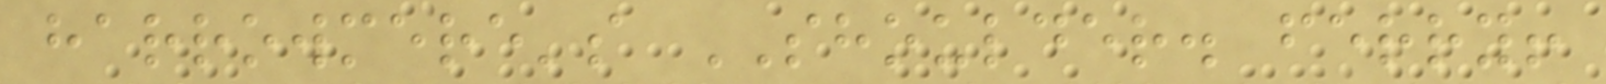harrowmere's SHOULDER. ferry!
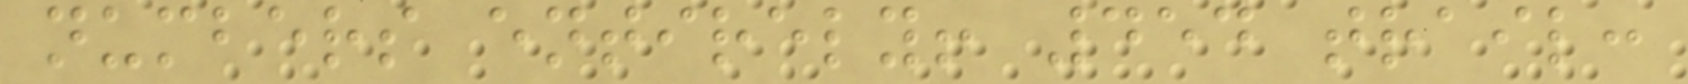numbers entirely! 454 trail:
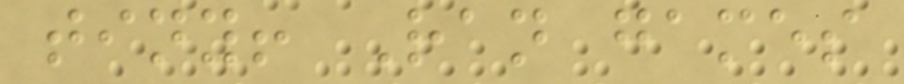tiny! Ran games
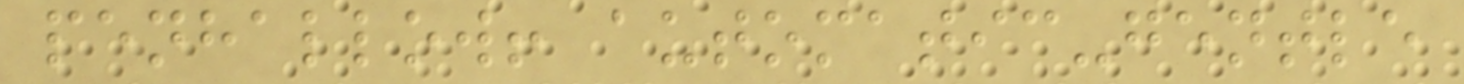penhallow! automatic-gentle
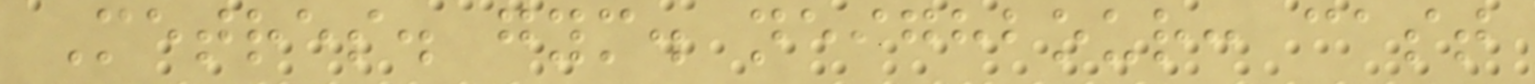Metres. gym. neighbour: cast
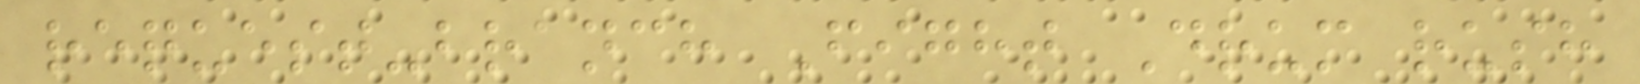request-branch Fight Drum rush
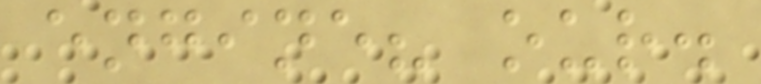engine? our.
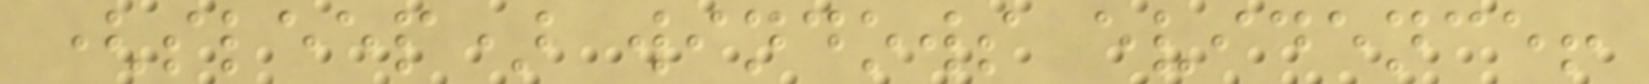(sleep) windows evidence!
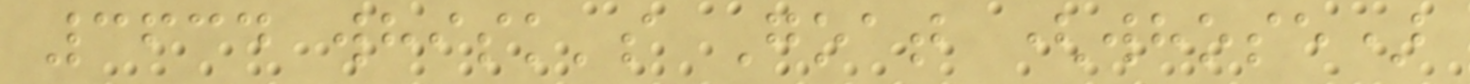3634 whisk's Goat (whose)
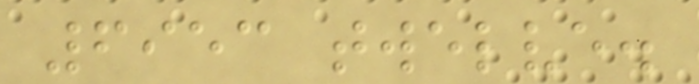6953 twelve.
